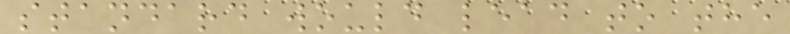standard would lead to the
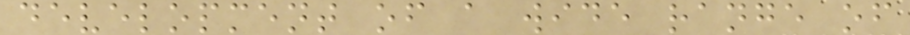development of a wide range of
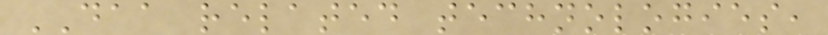DAA related technologies,
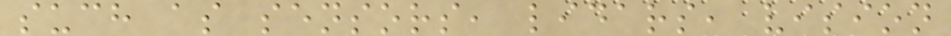such as sensors, lidars, vision
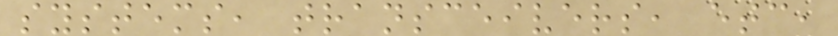systems, transceivers, etc,
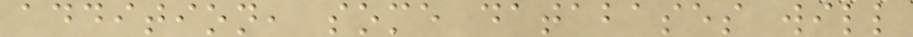addition, some databases will
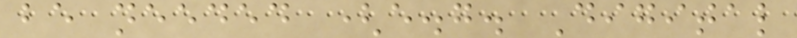be needed (e.g. Digital
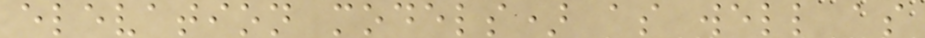elevation models) as well as
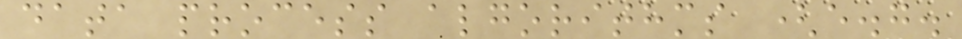data process algorithms (e.g.
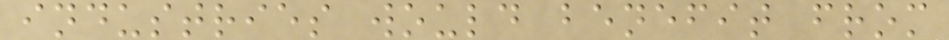industries would benefit from
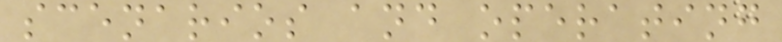scenarios and operating
